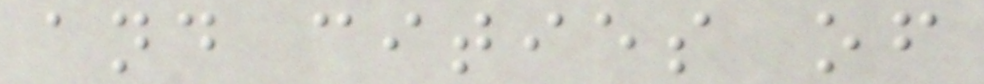and cities of
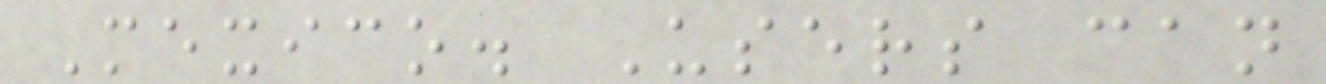Mexico. Users can
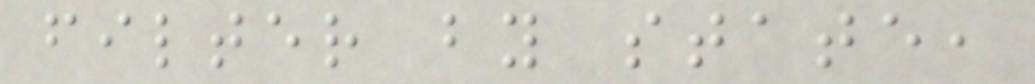filter by state,
